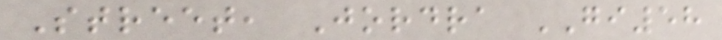Street, Jordra GI58
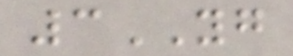3YG
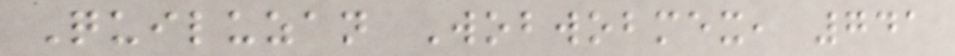Quiluzan Wobwobmex, 741
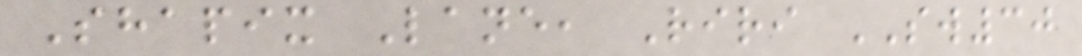Shapix Lane, Riri SW30
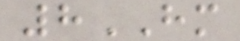8HM
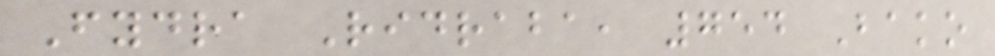Fydra Ridraba, 754 Bako
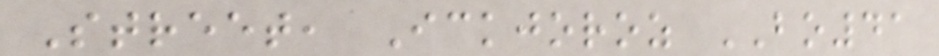Street, Ickjoroz BO41
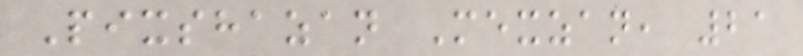Pixshazan Mexzan, 21
